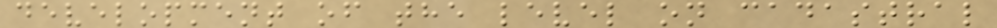development of the level on cadastral
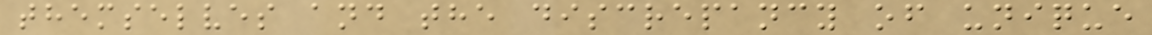themselves and the discrepancy of unique
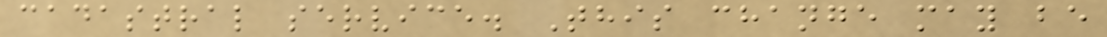cadastral service. This change may be
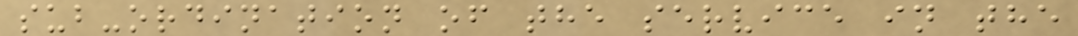sub-ordination of the service in the
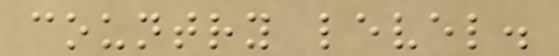country level.
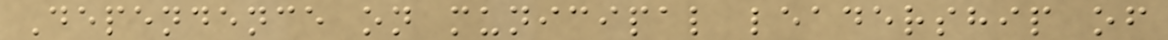Dependence on municipal leadership of
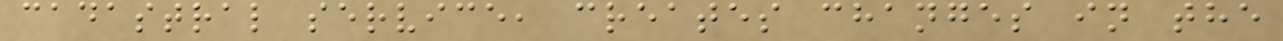cadastral service, creates changes in the
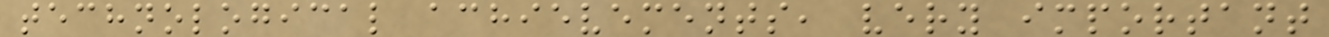technological achievements, very important
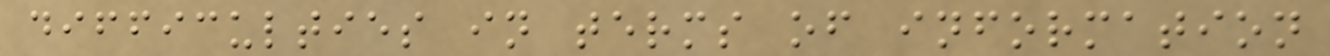difficulties in terms of information
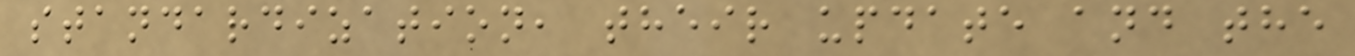standardization, their update and the
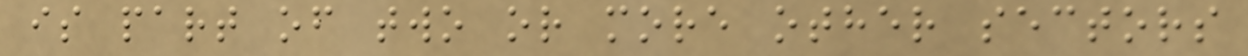is part of two or more other sectors
